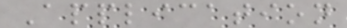Application
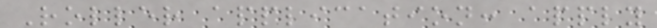Roller application: apply
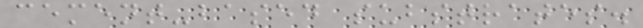cement-based substrates.
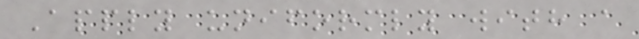Apply uniformly with a
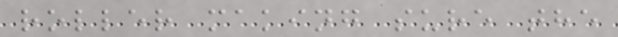roller making sure the
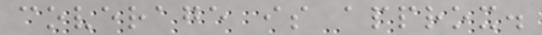coverage is approx.
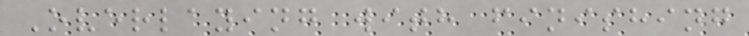Overlaying with finishing
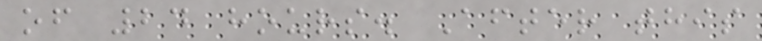of 24 hours. After this
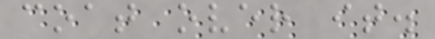coat over it.
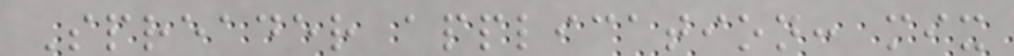Spreader application: mix
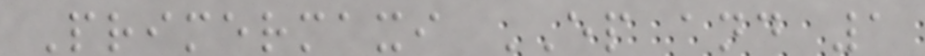Primermaxi EP and 1
